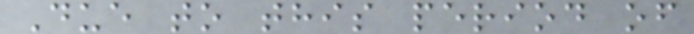Due to this period of
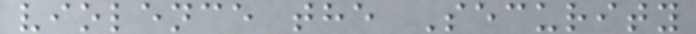violence the Security
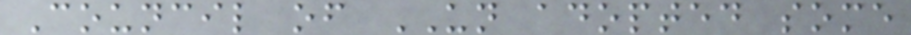Council of UN adopted some
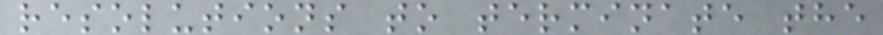resolutions to terminate the
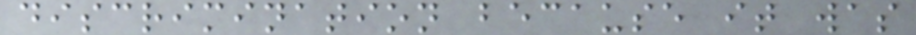discrimination because it was
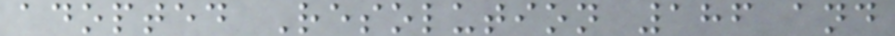adopted Resolution 186 and
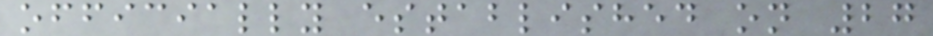officially established on 27
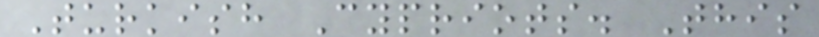Turkish Cypriots. This
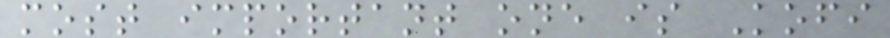most important one is Kofi
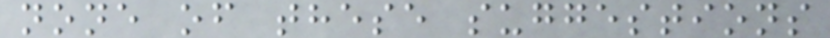none of these suggestions
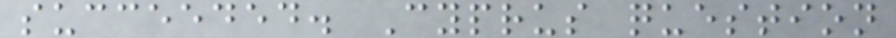succeeded. Cyprus question
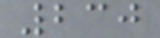230
